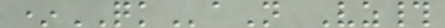*QKaN Vz#
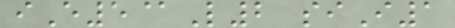iE5@L2 siI1
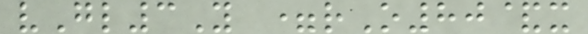vGl3Y =rO80&x
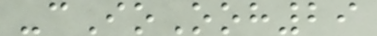-cIoOoh29
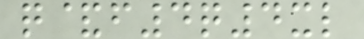q&f4q4xl
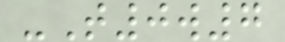-T0w7
